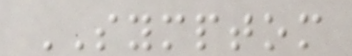SYMPTOM
